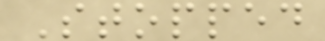Stopped
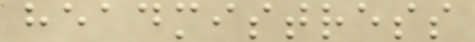headmistress
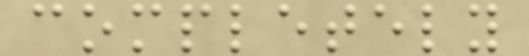completely
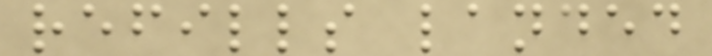refills landed
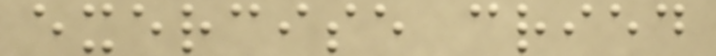exercise cried
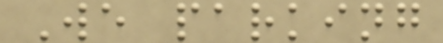We parking
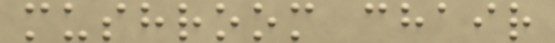mushroom chair
